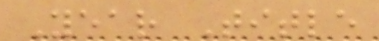Year Title
